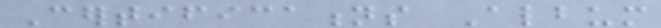Certifications Album
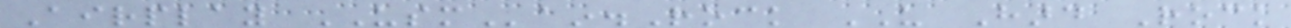Airplay USMain.Rock US Hard Rock
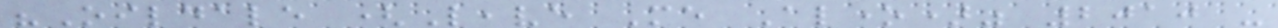"Oildale (Leave Me Alone)" 2010 -
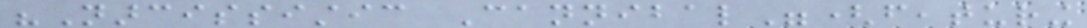"Narcissistic Cannibal"(featuring
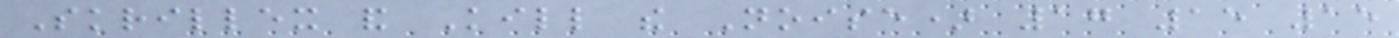Skrillex and Kill the Noise) 17 15 15
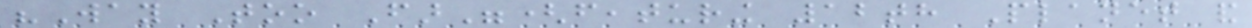"Way Too Far"(featuring 12th Planet and
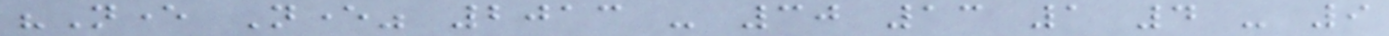"Never Never" 2013 - 30 13 1 4 - 9
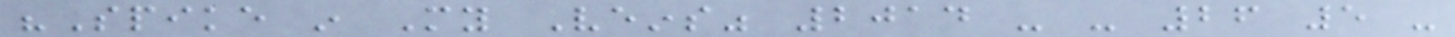"Spike in My Veins" 2014 - - 26 5 -
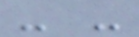- -
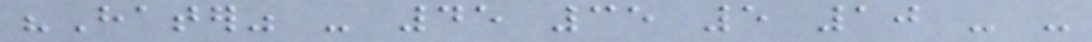"Hater" - 45 35 5 10 - -
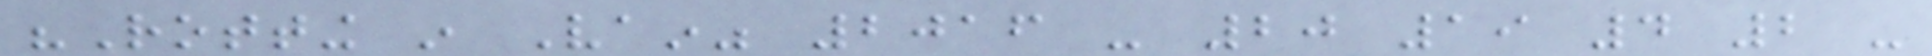"Rotting in Vain" 2016 - 20 19 4 2 -
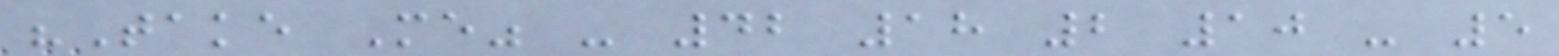"Take Me" - 42 18 2 10 - 5
